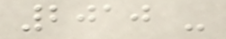2010 -
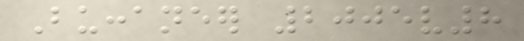Buccaneer 2005v8
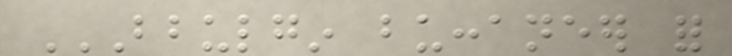BBULGIN BUCCANEER FOR
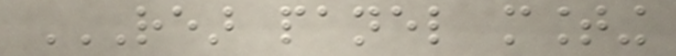REAR PANEL MOUNTING
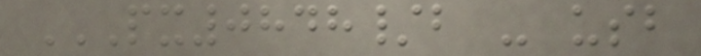PX0848/B - USB
